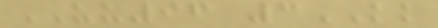UU96 3KK
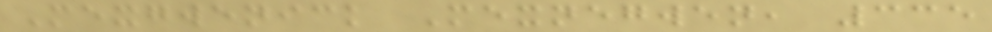Mexgwenick Mexnegwen, 335
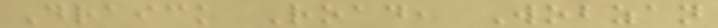Draick Road, Wobzan
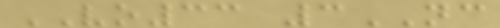VO33 3NC
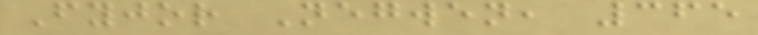Fyjor Negwen, 365
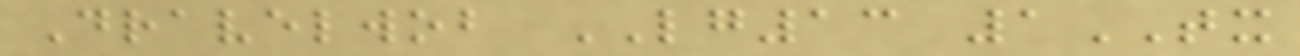Dravelwob LG13 1TX
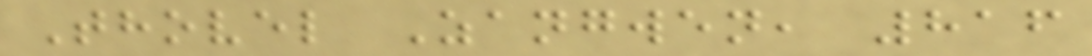Thovel Zangwen, 816
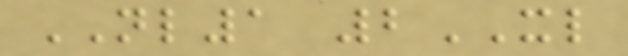NL1 2XL
